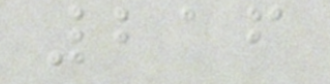216
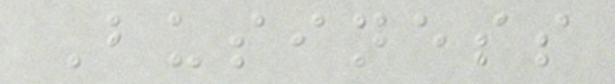Business
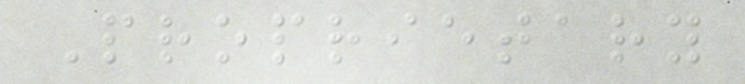Proprietary
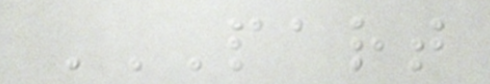PART
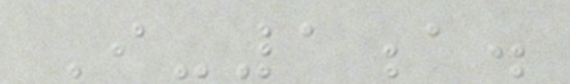I-1a.
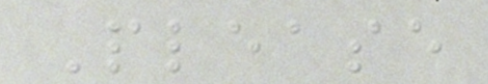Please
